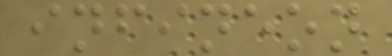infineon
